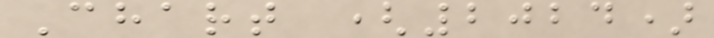Chart (2024)
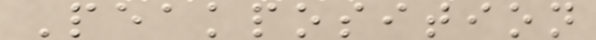Peakposition
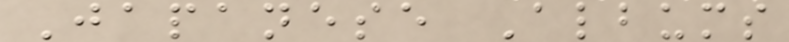Japanese Albums
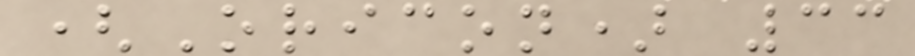(Oricon) 33
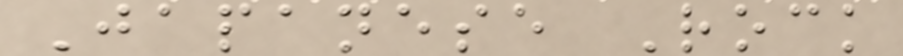Japanese Rock
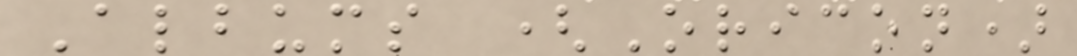Albums (Oricon)
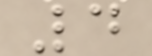4
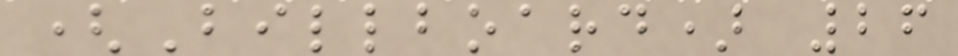(Billboard) 26
